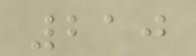210
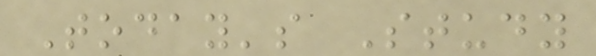Today's Study
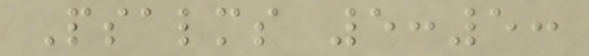Psalms 5:5:
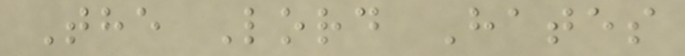The Lord Hates
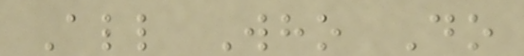All Who Do
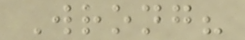Wrong?
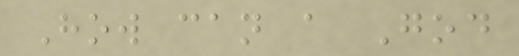How can a God
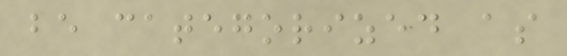be categorized as
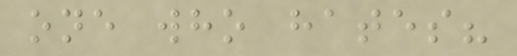one who hates?
